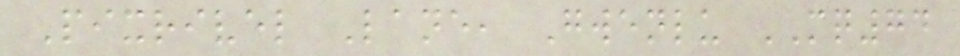Pixrivel Lane, Gwenlu MQ74
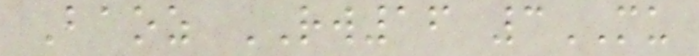Baoz RW16 3MU
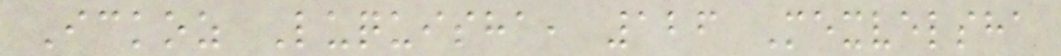Ickoz Luquisha, 126 Mexvelsha
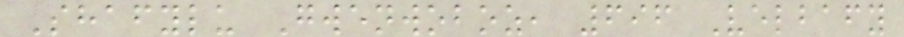Shafylu Gwenwoboz, 696 Velbafy
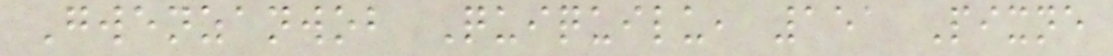Gwenzanwob Quiquilu, 151 Pixne
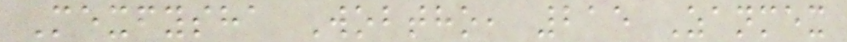Mexfysha Wobtho, 215 Zanmex
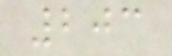203
